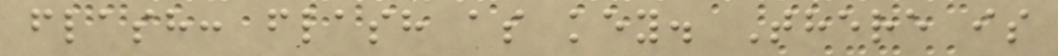flash: flash as key. There is
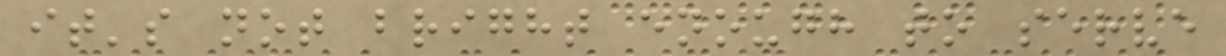it's not bright enough to serve
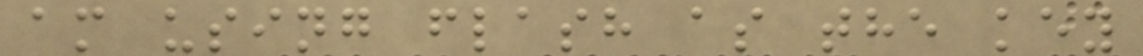am using flash as the key
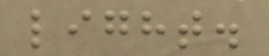light.
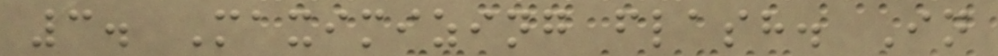3. Maximizing flash. In
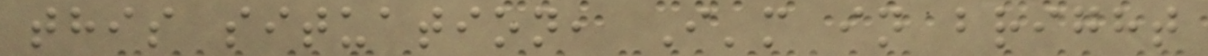this situation, I'm in bright
